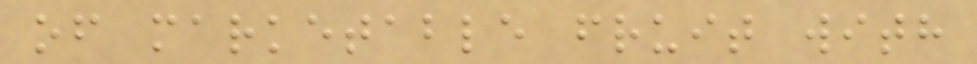of marketable fruit with
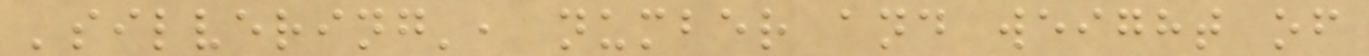'silvering', number and weight of
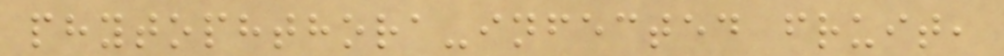phytophthora-infected fruit,
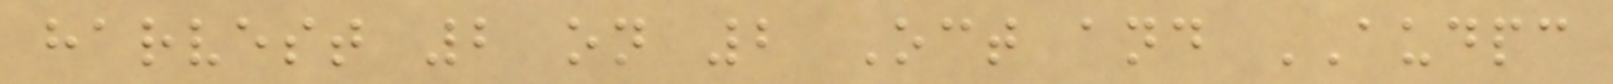harvest 2 on 2 Oct and AUDPC
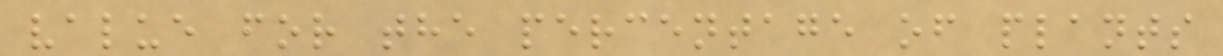value for the percentage of plants
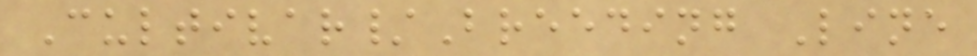Cultivar/Breeding Line
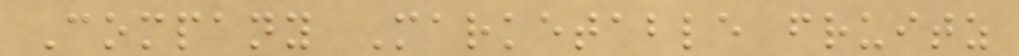Company Marketable fruitz
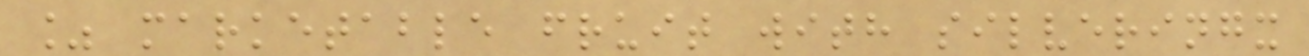% marketable fruit with silveringx
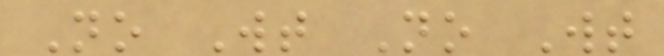No Wt No Wt
